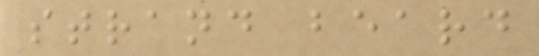strand beard
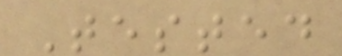Tested
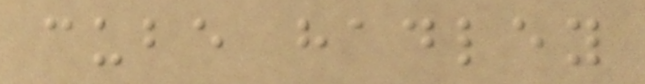cube hadley
